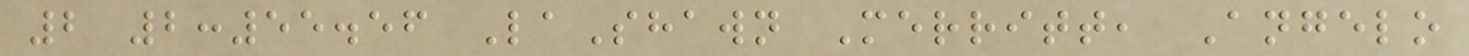2 2:55.56 LaShawn Merritt, Angelo
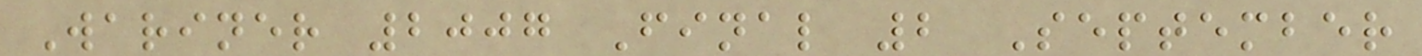Wariner 2007 Final 2 September
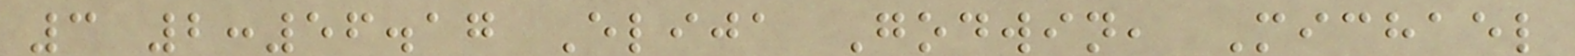3 2:56.17 Elija Godwin, Michael
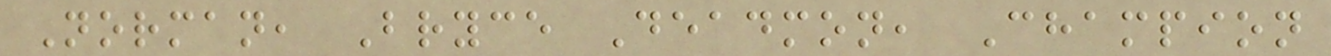Norman, Bryce Deadmon, Champion
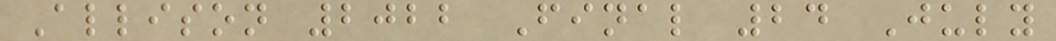Allison 2022 Final 24 July
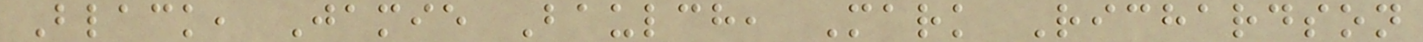Black, Jamie Baulch, Mark Richardson
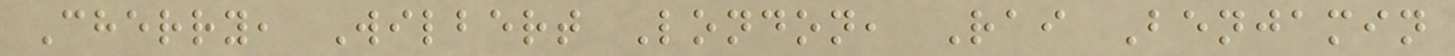Cherry, Wilbert London, Rai Benjamin
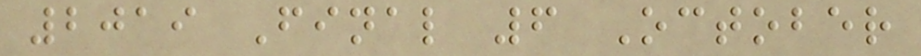2019 Final 6 October
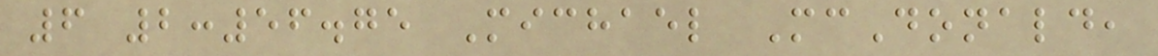6 2:56.75 Michael McDonald,
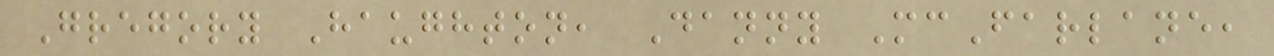Gregory Haughton, Danny McFarlane,
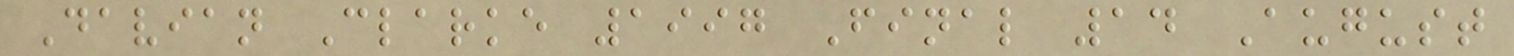Davian Clarke 1997 Final 14 August
